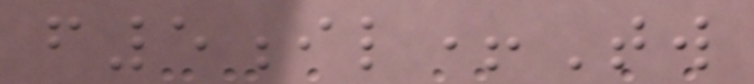f5il+Tw
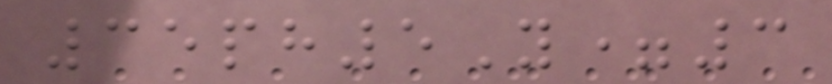35ph5Y=3
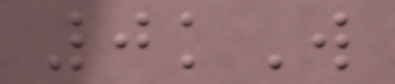0kW
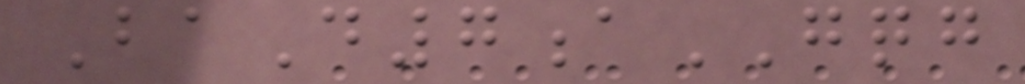BaD7aGQG
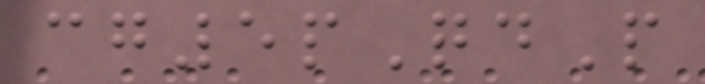cg5pQdP
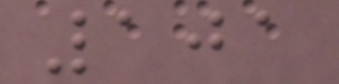101
